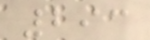293
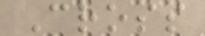Cross
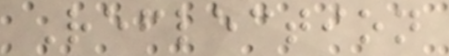Reflection
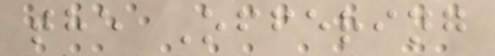the Offering
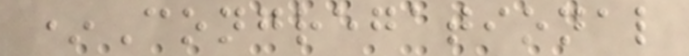*Congregational
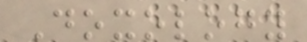Doxology
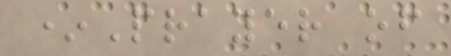*Prayer of
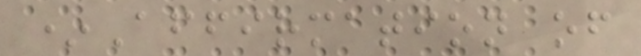*Affirmation of
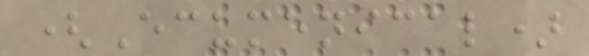(Ecumenical)
